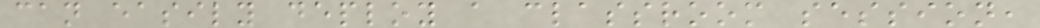can easily deploy a classroom session,
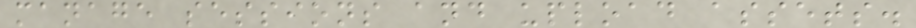manage sessions and upload assets.
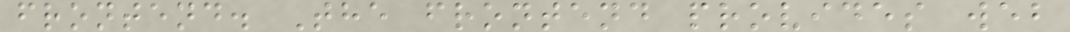frontend. The frontend provides web
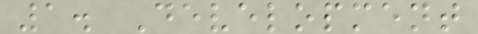1. Development
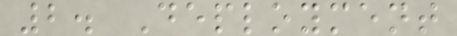2. Deployment
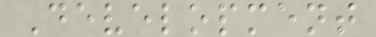Development
